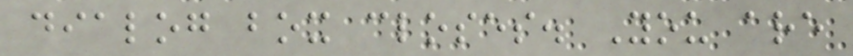dialog box closes. You are
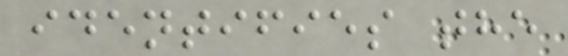identifies the
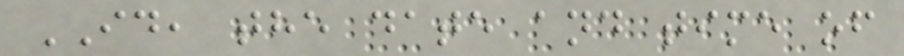ID, the date and time of
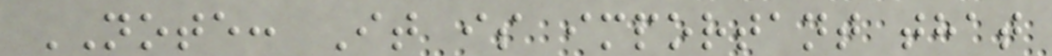NOTE: It is important that
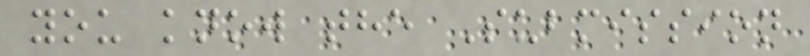you know the Submission
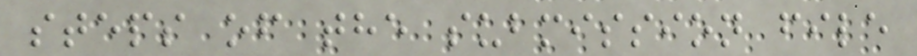steps of the submission file
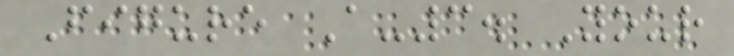Figure A-3. Your
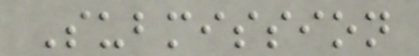Submission
